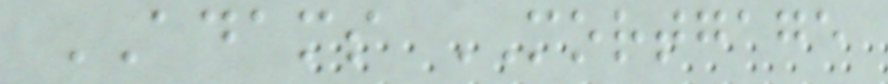ADAMS MORTGAGE
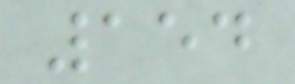154
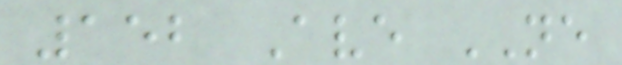152 Ave NE
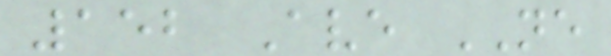152 Ave NE
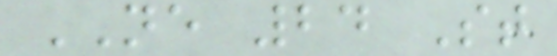NE 24 St
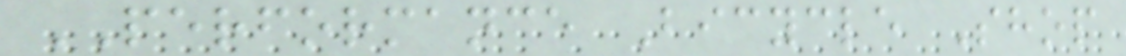PERFORMANCE Bicycle Shop
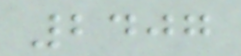2407
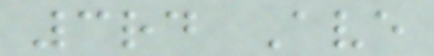3rd Ave
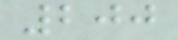200
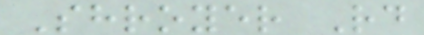Shroyer Rd
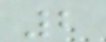2
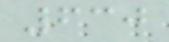630
